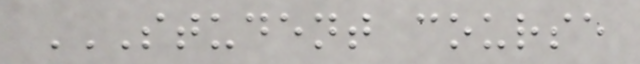STUDENT COURSE
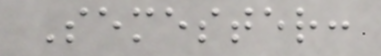Semester:
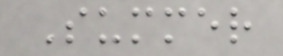Summer
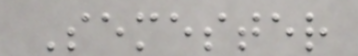Semester
